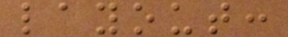layout:
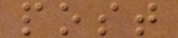post
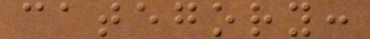category:
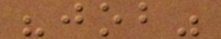"job"
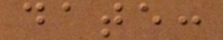date:
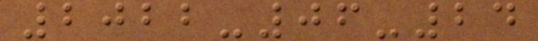2022-06-24
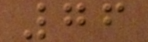76
